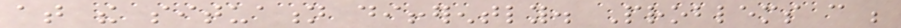at the situation differently. Problems can be
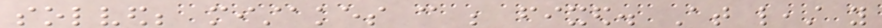solved; mistakes can be fixed. At least you
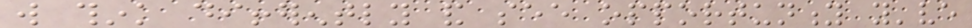will think differently and see opportunity you've
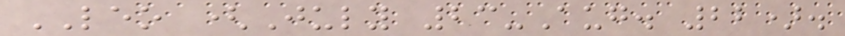LEO (July 23-Aug. 22).
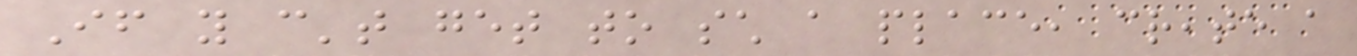If you can't get to such a place, create a
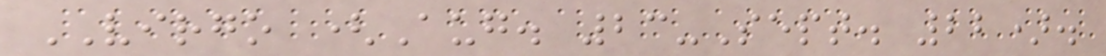VIRGO (Aug. 23-Sept. 22).
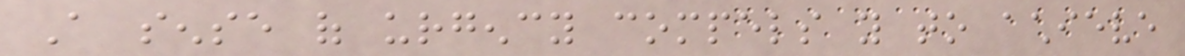A sense of urgency compels you to achieve
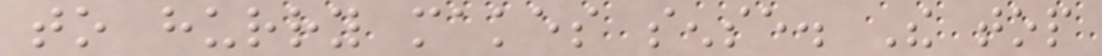to hurry makes sense. The top
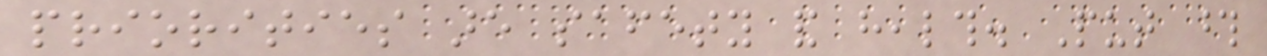priorities are safety and health. Put those
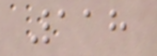118
